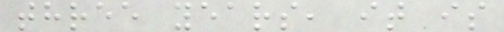three years, it is
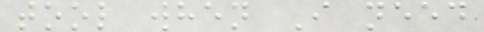tool when I need
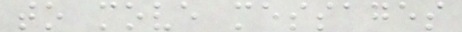to move messages
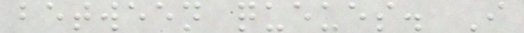between queues. I
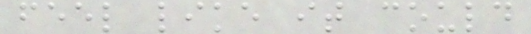feel like it could
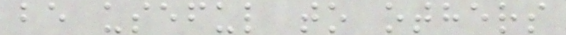be useful to others
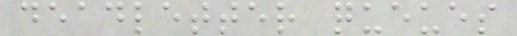deadletter queues
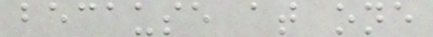because at one
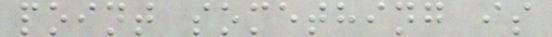point something is
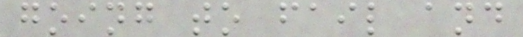going to fail and
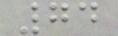74
